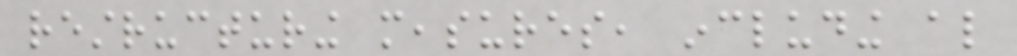restructuring measures, including also
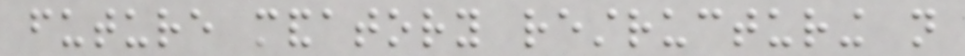future mandatory restructuring not
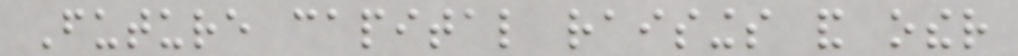Future capital raisings and other
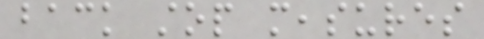back stop measures
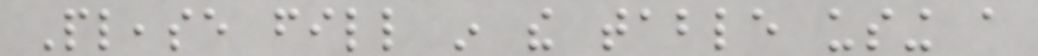Please fill in the table using a
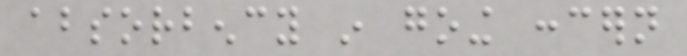absorbency in going concern
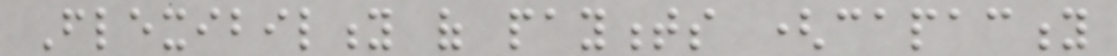Flexibility of payments (capacity
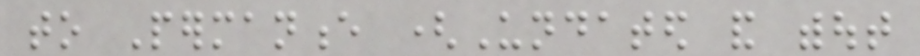to Permanence (Undated and without
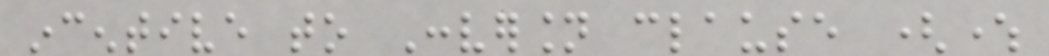incentive to Conversion clause (where
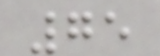75
